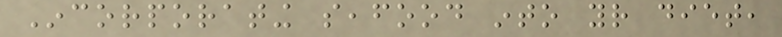Incorporating seafood into your diet,
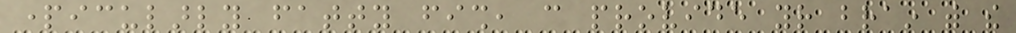particularly fatty fish, can provide your brain with the
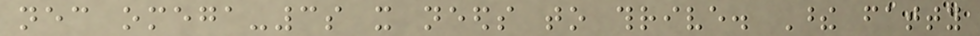necessary omega-3s it needs to thrive. These fatty
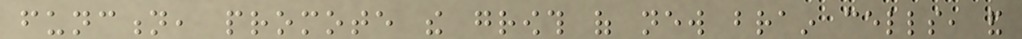function, promote the growth of new brain cells, and
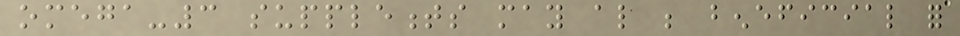omega-3 supplements may also be beneficial for
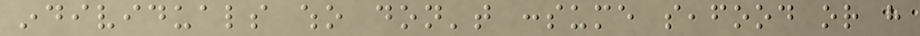individuals who don't consume seafood or have
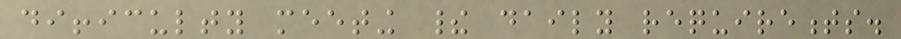difficulty meeting their daily requirements.
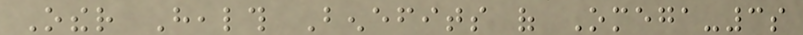Other Health Benefits of Omega-3s
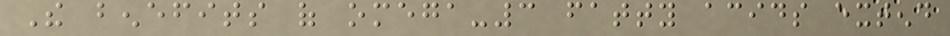The benefits of omega-3 fatty acids extend
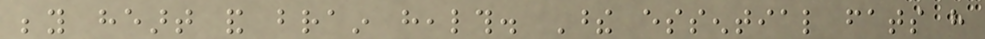beyond heart and brain health. These essential fats have
